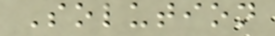Solution
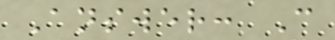Answer: C
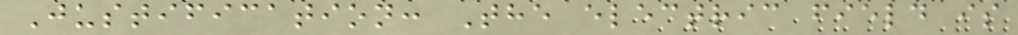Justification: The electric field is
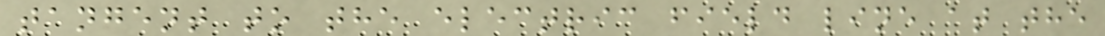tangent to the electric field line at the
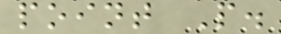point P.
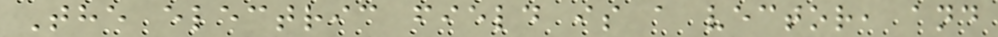The electric field is a vector, and
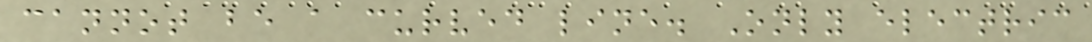cannot be a curved line. Only electric
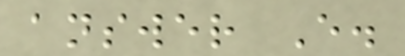answer E.
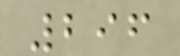296
